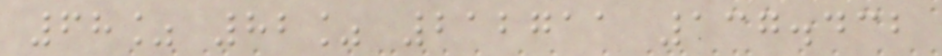68% 82% 212711 137.432
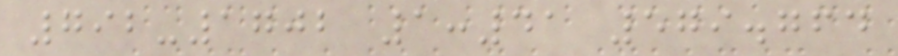792-1702 1:41 579.764
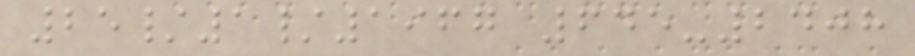25/1/1967 645-2408
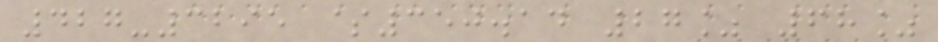427-3295 $350.14 27% 68%
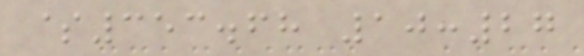$353.68 10:27
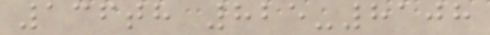136th 825-8108
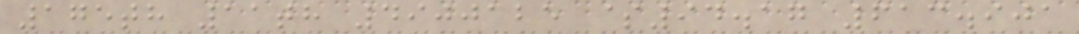175th 11th 4900125 $94.17 613.901
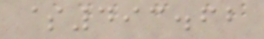$493.62
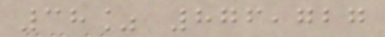38% 876,727
